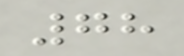78
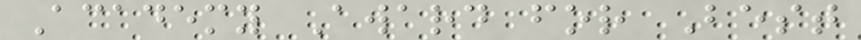Academy Award for Best
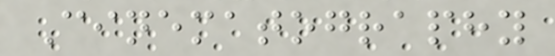Cinematography
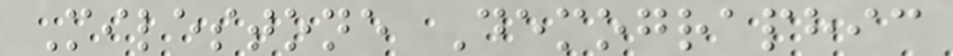Milestone Demographic
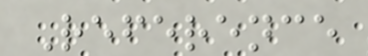Reference
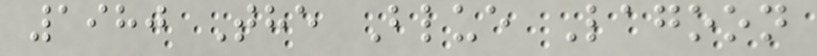1980 The Blue Lagoon
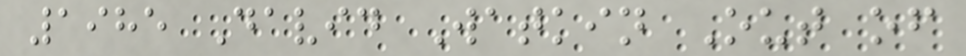1985 David Watkin Out of
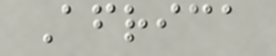Africa
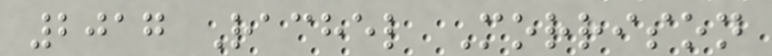2017 Rachel Morrison
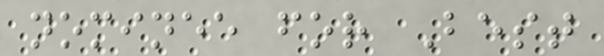nominee for Best
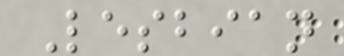Lesbian
